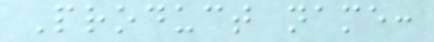Product name:
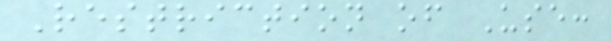Restriction of Use:
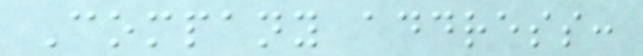Company address:
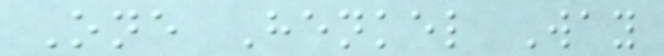One Henkel Way
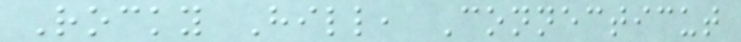Rocky Hill, Connecticut
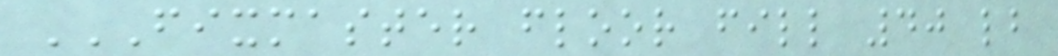FIXMASTER FLOOR FILL 40 LB
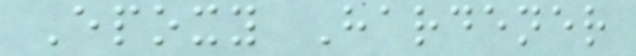Epoxy Hardener
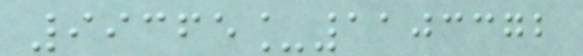99365_1103372
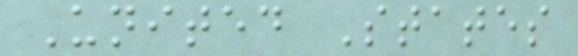United States
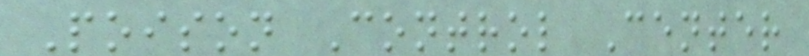Poison Control Center
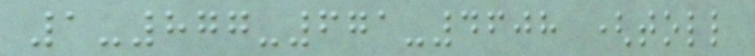1-877-671-4608 (toll
